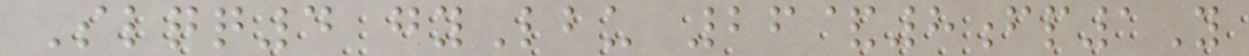Slqq4 gyLbu 26&8fp1Y
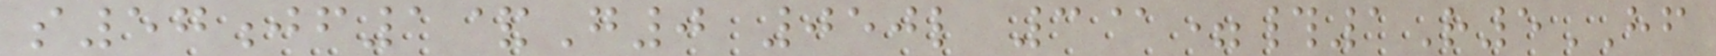s57jf1&G0 050l 3@=#1R5HF
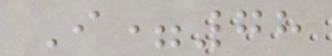I=78
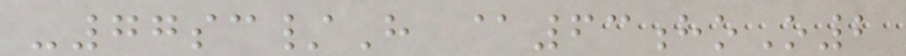-77sc/H @63hoO2
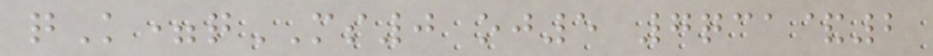qK=qMS0 oj5 7qca&2
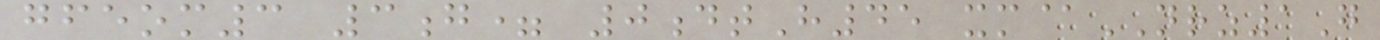gfeom3 3g= 0dtH45 xm@NRZ1G
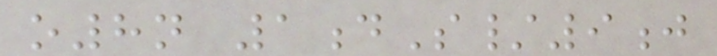o8n 1dS/9j
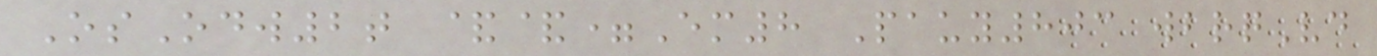OsOdw2t &&=Em8 Pauy803 wbrqVd
